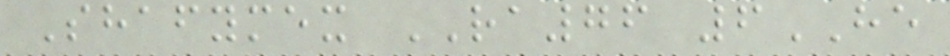Shafymex RA76 6HE
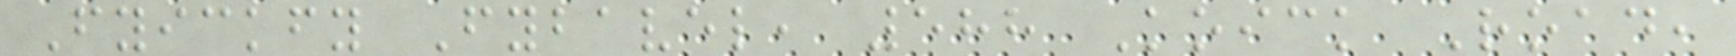Fyickfy Fybavel, 588 Koick Road,
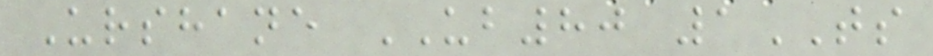Urshane UB80 1TS
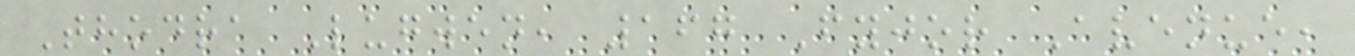Thodra Lugwen, 167 Fyjor Avenue,
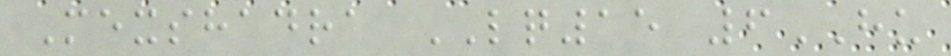Mexshadra LQ15 6HU
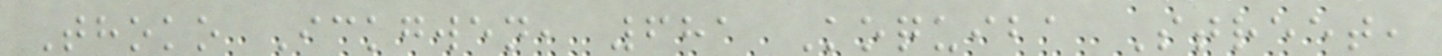Thoko Ickgwen, 681 Koquiba Street,
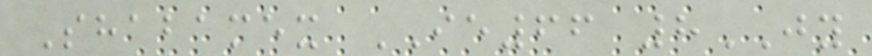Shabamex IE66 8JY
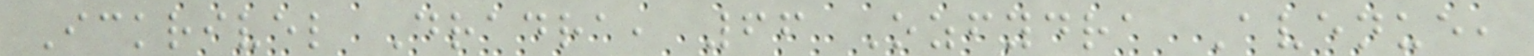Ickrivel Dradra, 66 Ozfydra Avenue,
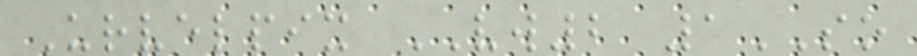Urvelpix VW2 1SO
